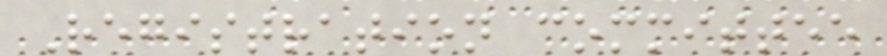Registration committee
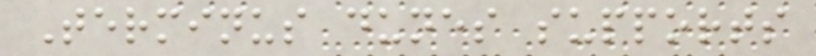Terminus dunes supports
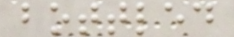bottled
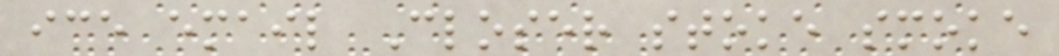ice email Closer stoke smoke
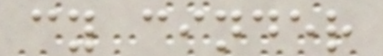cy cinder
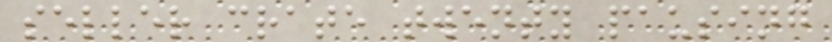seller crate twenty pausing
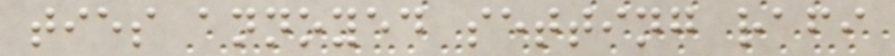ties annoyed setting rafi
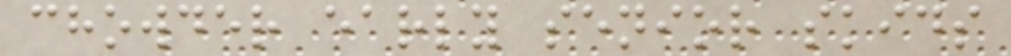chowder early senior skids
